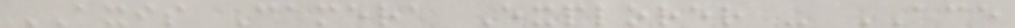AXIS Camera Explorer - ACE
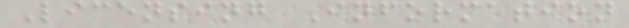Licensing Information
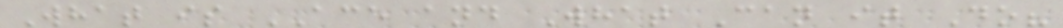What is ACE and What Can it Do?
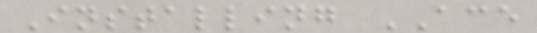Installing ACE
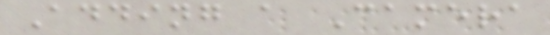Adding a Camera
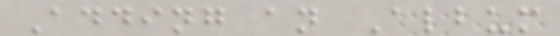Adding an Album
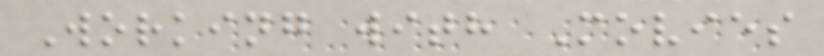Working with Movies
